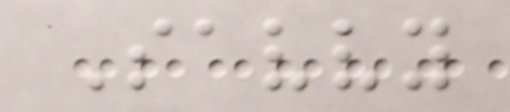Savvy
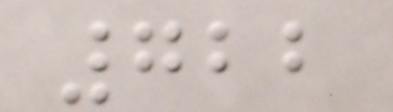722
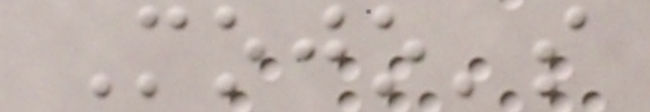Mojo's
